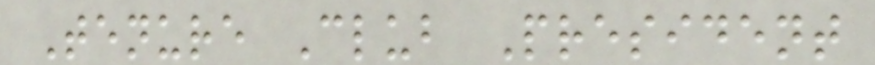Tenure Club President
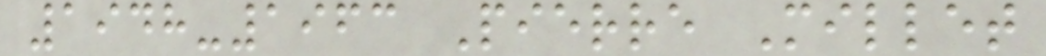1948-1963 Pierre Millet
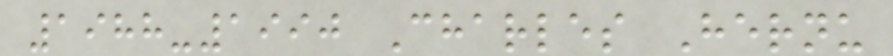1988-1990 Charles Hernu
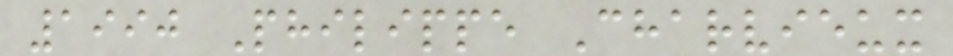1990 Philippe Charvieux
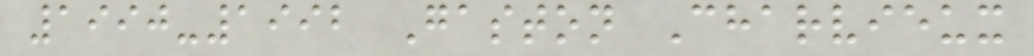1990-1992 Gaston Charvieux
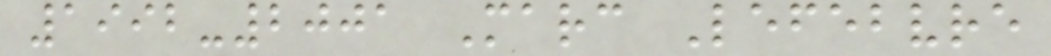1992-2001 Marc Lefebvre
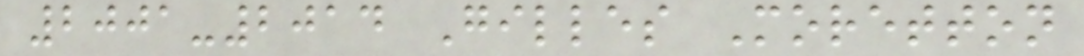2001-2014 Gilles Moretton
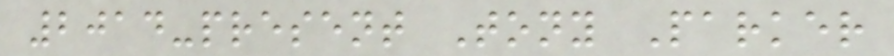2014-present Tony Parker
